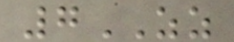7ZZ
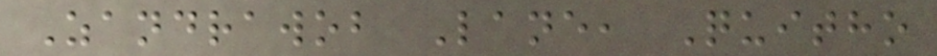Zandrawob Lane, Quitho
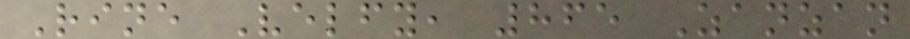Rine Velfy, 865 Zanzan
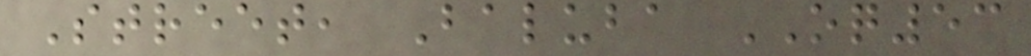Street, Baluba OQ53
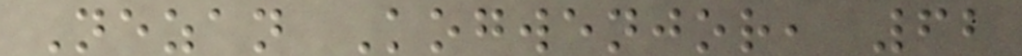Nezan Kogwenjor, 62
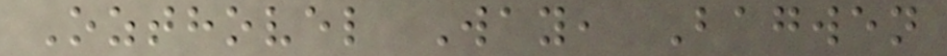Ozthovel Way, Bagwen
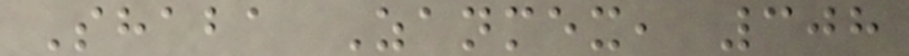Shaba Zanmex, 308
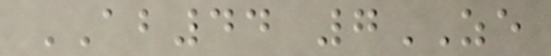AB44 7ZE
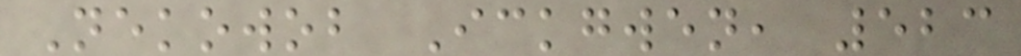Nekowob Ickgwen, 523
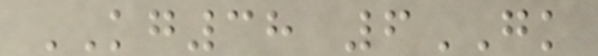KG38 6GK
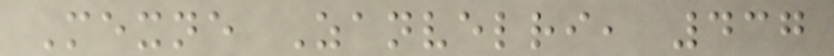Mexne Zanvelri, 437
